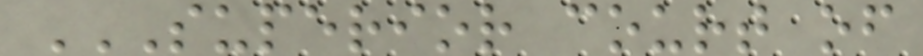SUPERIOR COURT OF
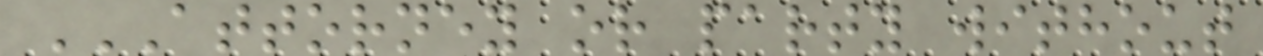ATTORNEY OR PARTY WITHOUT
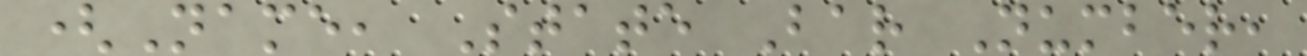(Name, State Bar Number,
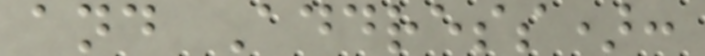and Address):
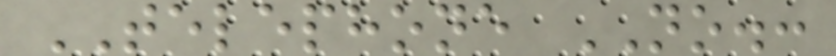TELEPHONE NO.:
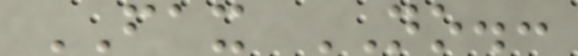FAX NO.:
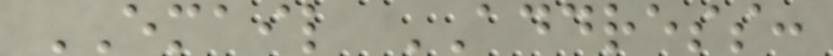EMAIL ADDRESS:
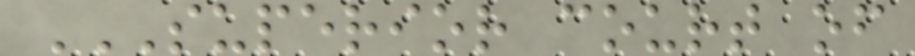SUPERIOR COURT OF
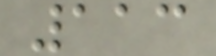113
